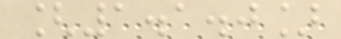[1.1.0]
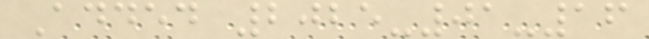Added 2025-01-16
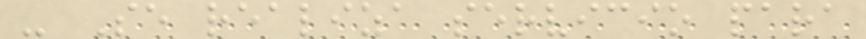- Se realiza servicio para
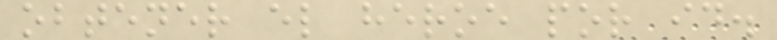obtener el heroe por id.
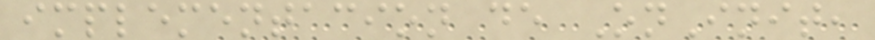implementacion de OnInit,
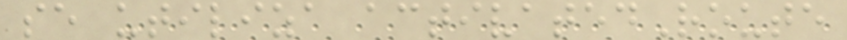se utiliza activatedRoute
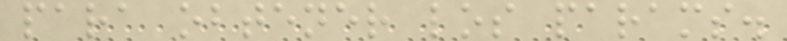para obtener los params.
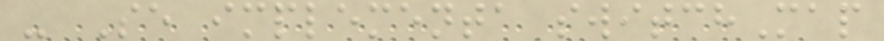- Se implementa switchMap
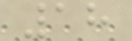18
